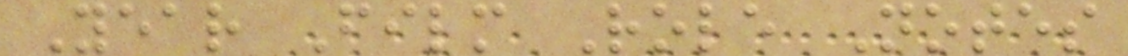Year Film Role Notes
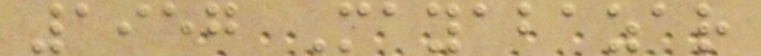1957 Mayabazar
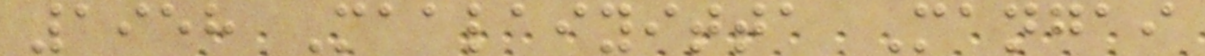1958 Maalaiyitta Mangai
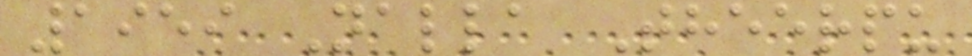1959 Nalla Theerpu
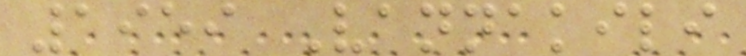1959 Vannakili
